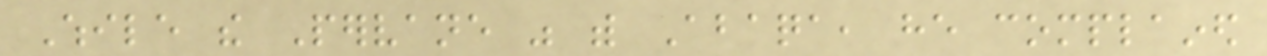While the Pervane was with Abaqa, he complained
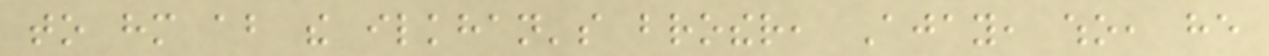to him about the ilkhan's brother, Ajay, who, he
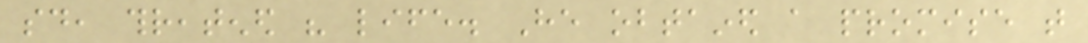said, threatened his life. He obtained a promise that
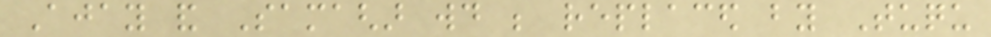Ajay and Samaghar would be replaced by Tuqu
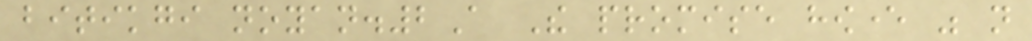bitikgi noyan.2A The promise however was not
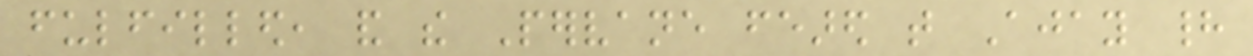fulfilled, and the Pervane feared that Ajay had
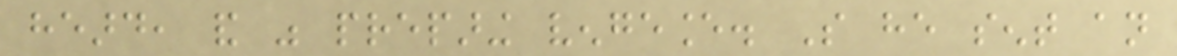heard, and was preparing vengeance. So he sent an
